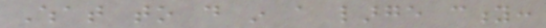What to do in a large city:
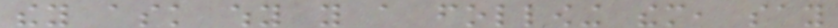they ask why you a following them, say
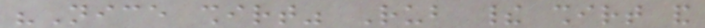"Nice shirt" Rub their shirt and
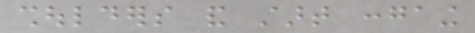shoulders and start congaing
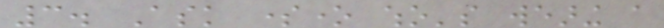3. Ask someone who's wearing a
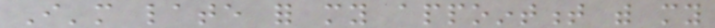I'm late for my appointment with my
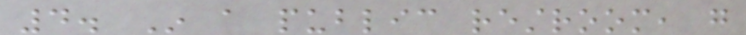4. In a public restroom, go
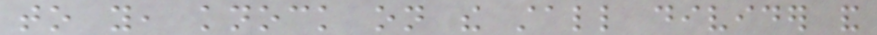to you, knock on the stall divider and
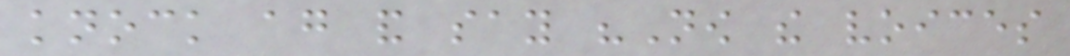knock again and say "Now the voices
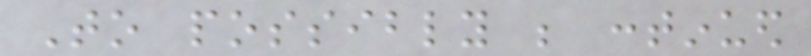To possibly be continued
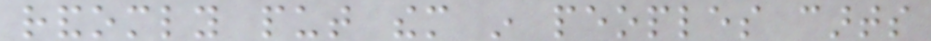randomly put them in peoples carts
